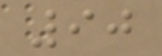90
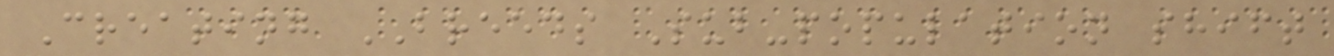Creating BREEDS Sub-population shift
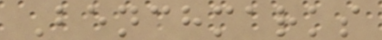Benchmarks
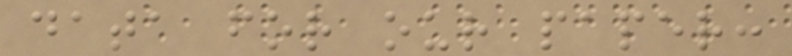data for our paper:
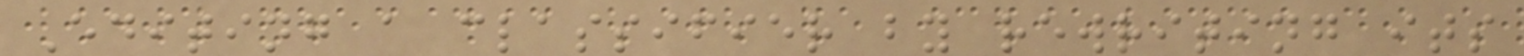Editing a classifier by rewriting its
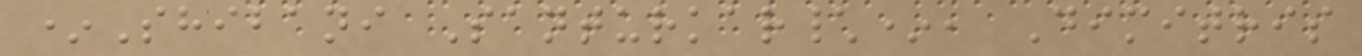*Shibani Santurkar\*, Dimitris
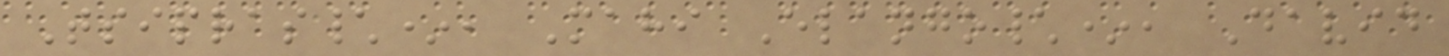Tsipras\*, Mahi Elango\*, David
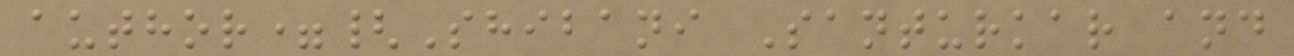author={Shibani Santurkar and
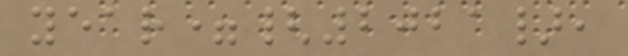year={2021},
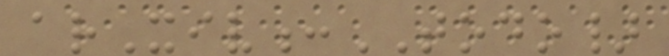arXiv:TODO}
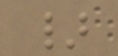}
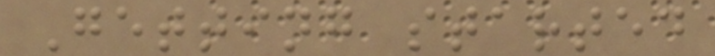Getting started
